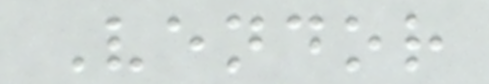Vendor
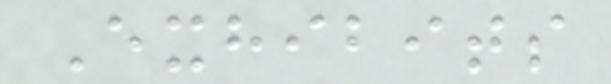Exhibits
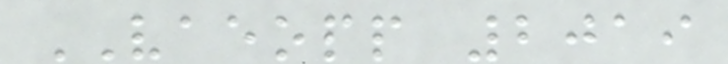VAEOPP 2019
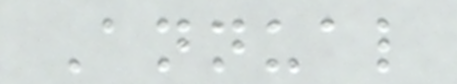Annual
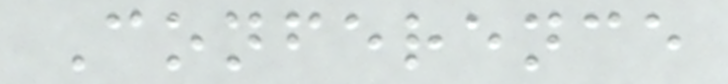Conference
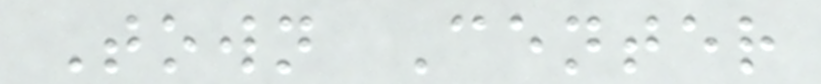Town Center
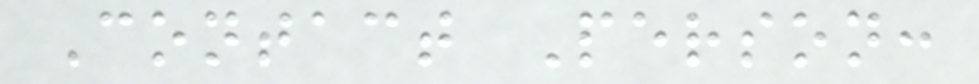Contact Person:
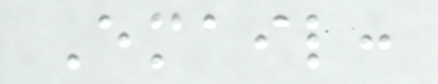Email:
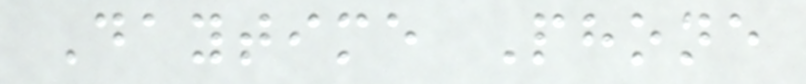Daytime Phone
